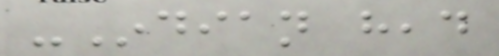-Indian head
